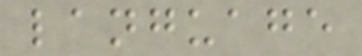language
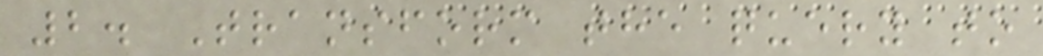2. Transform the query to
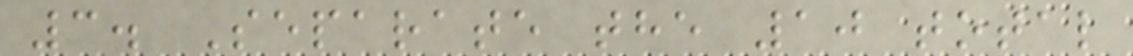3. Separate the 10 total
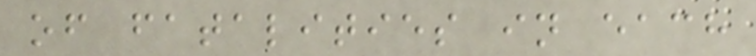of fatalities in each
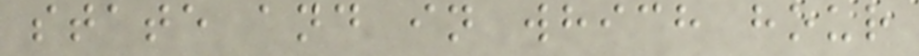state and in which hour
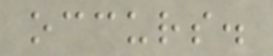occurs.
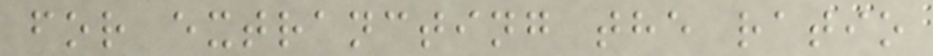for extrancting the ratio
